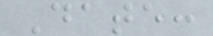Date:
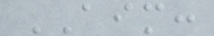AIM:
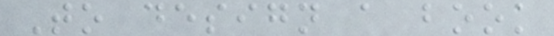To design a book
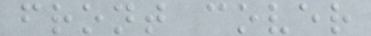front cover
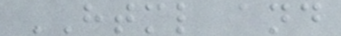HTML and
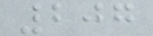207
